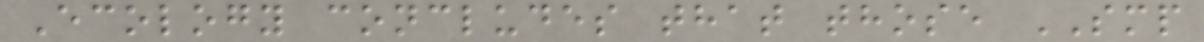Ecology concludes that those SMP
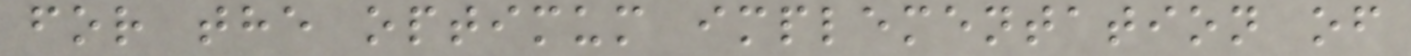for the optimum implementation of
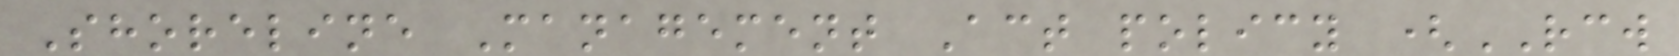Shoreline Management Act policy (RCW
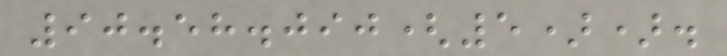90.58.090(5)).
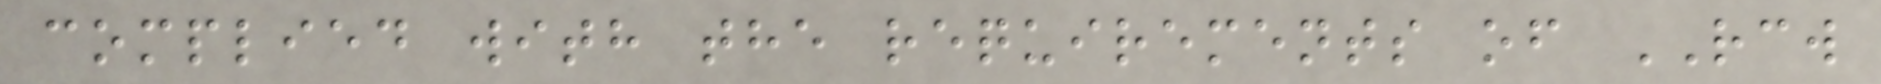complied with the requirements of RCW
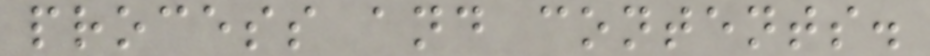process and contents.
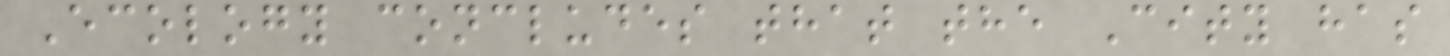Ecology concludes that the City has
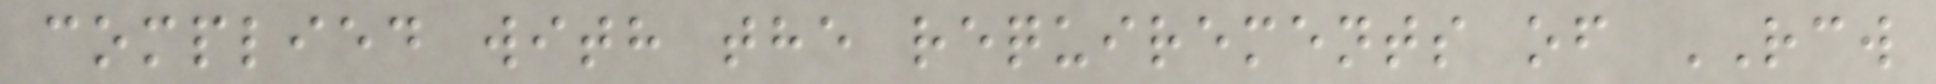complied with the requirements of RCW
